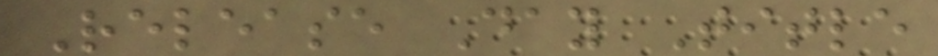Release Day Title
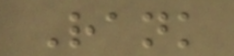Rank
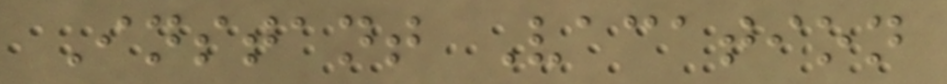Instant Vacation
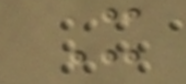X
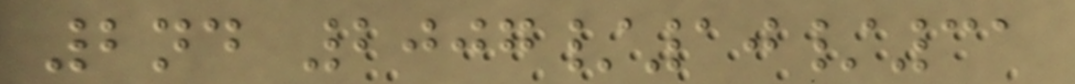2nd 2007/10/31
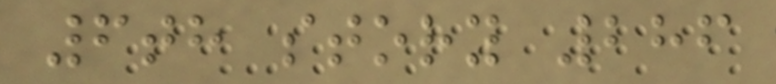6th story 286
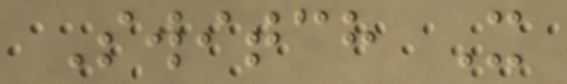Switch X
